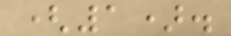(1).
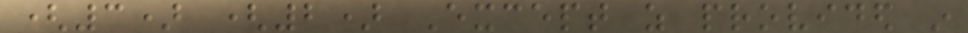(3) (2) Except as provided in
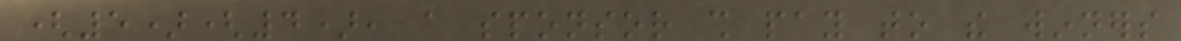(5)(4), a sponsor shall pay to the winners
